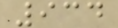934
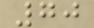70
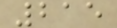215
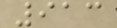913
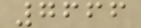7666
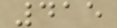415
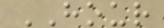HOUR
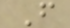F
